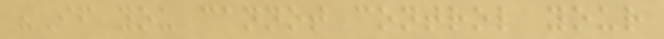"If you cannot control your
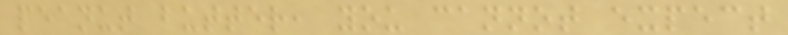peanut butter, you cannot expect
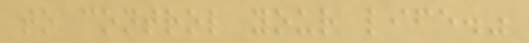to control your life."
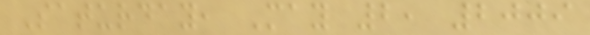Saturday, May 2, 2009
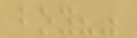boy?"
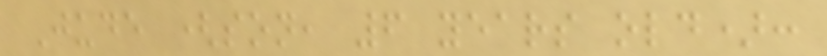Jude (son, 6 years old):
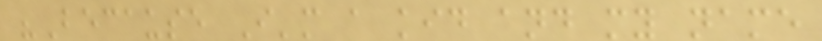"Because I'm a kid and my name
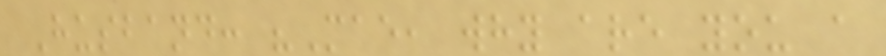Husband: "Mae, why are you a
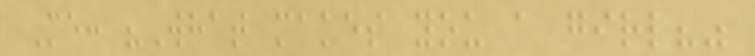Me: "What makes you a girl?"
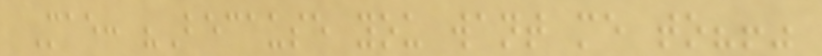Mae: "Because you want me to?!"
